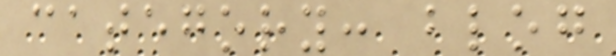category: blog
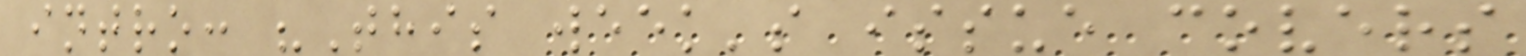intro: "This week's issue covers
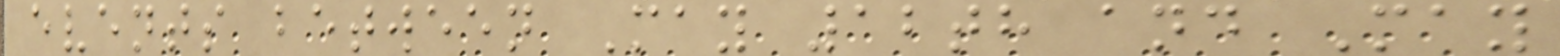events between May 12th and May
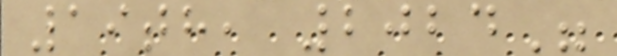19th, 2024"
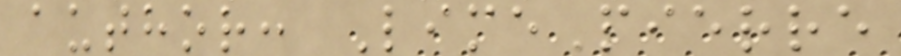author: LimePierre
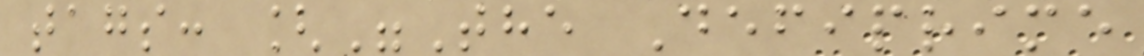tags: ["The Defiprime
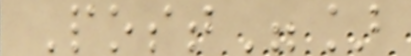Post"]
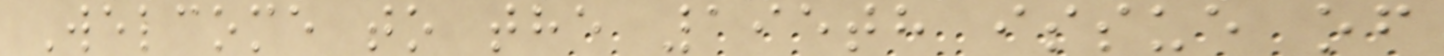Welcome to the 195th issue of
